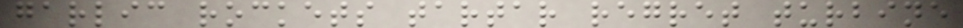garlic rockets tartar regret turbine
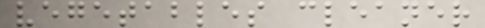vegetables cleaner
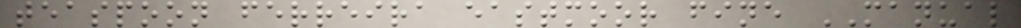teaspoon ferreira eastmoor fine MANUAL
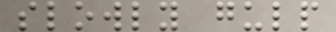slowly gulp
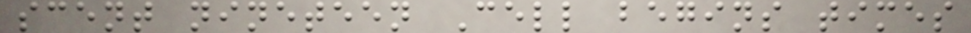scent nineteen Cell begins times
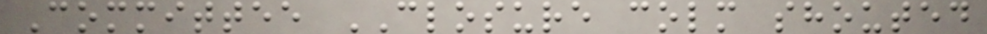Committee CLOSURE colm shouted
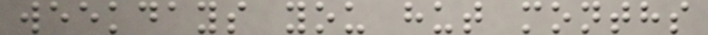weekdays you hut months
